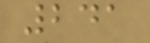241
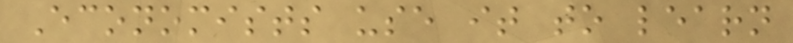Economists use it to learn
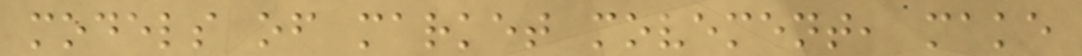models of market movement, make
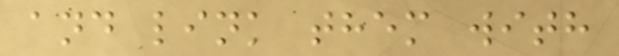and link them with
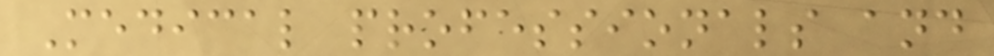Medical professionals and
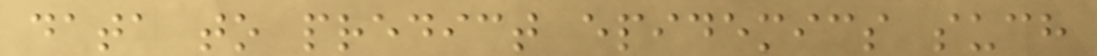data to predict epidemics such
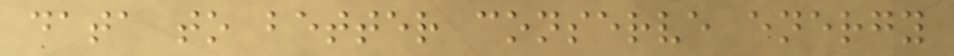data to better conserve energy
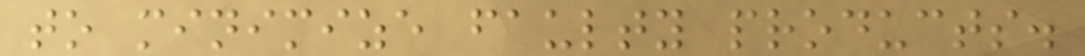to minimize faulty products.
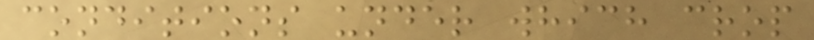conditions under which crop
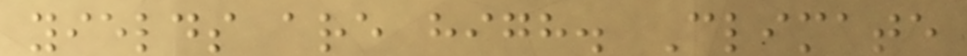yields are high. Climate
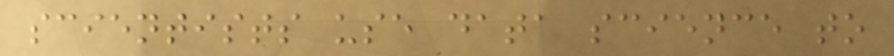scientists use data science to
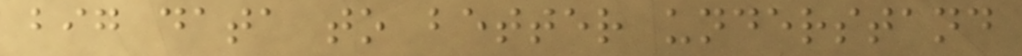big data to better understand
